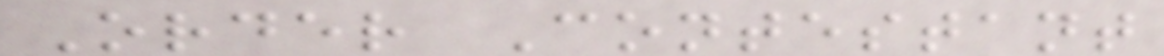Order Contestant
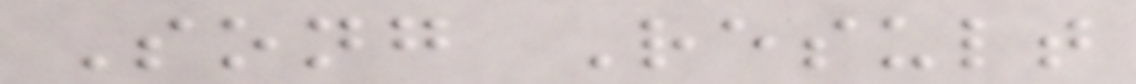Song Result
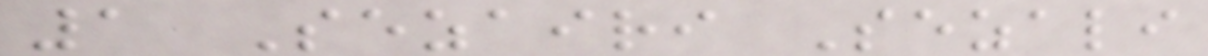1 Sezairi Sezali
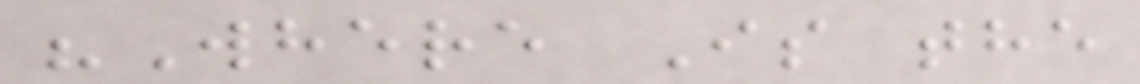"Where Is the
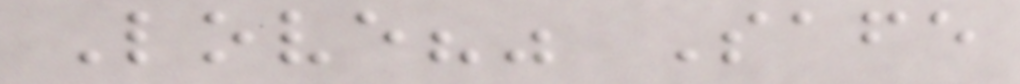Love?" Safe
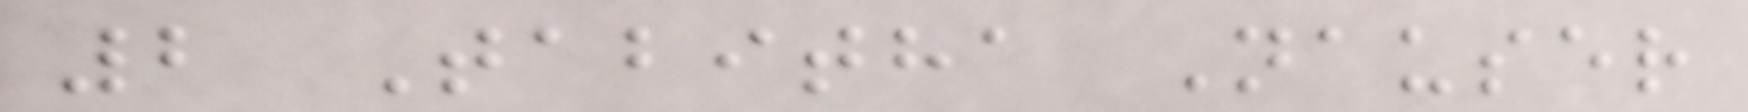2 Tabitha Nauser
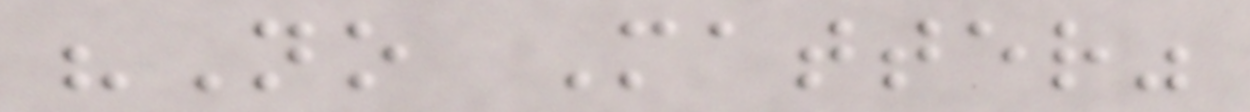"No Matter"
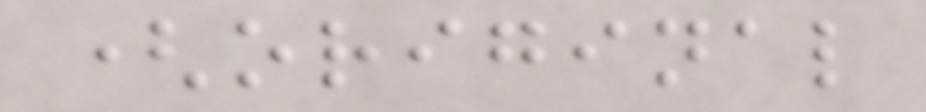(original
